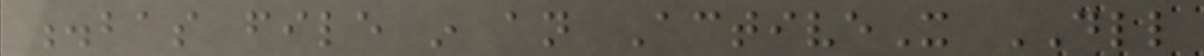.bas file in an ActiveX DLL
